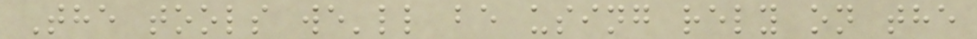The tools we'll be using rely on the
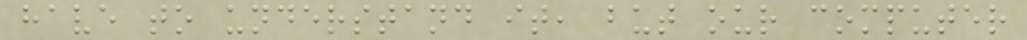have to understand it, but our computer
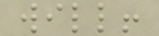will!
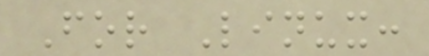For Linux:
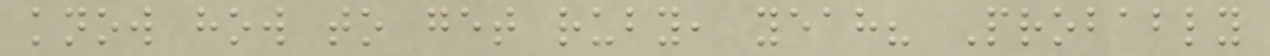know how to get ruby, yeah? Probably
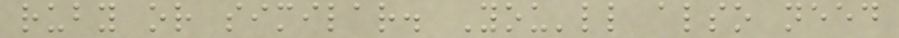ruby or similar. You'll also need
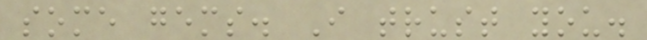some gems. I trust you.
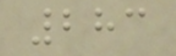283
